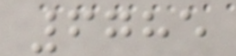6785
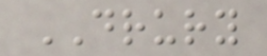DRURY
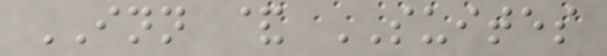INN & SUITES
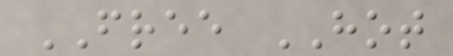FREE HOT
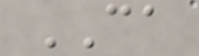CA
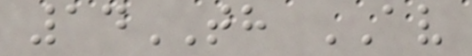14TH AV
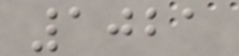1021
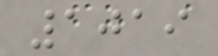1019
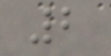2
